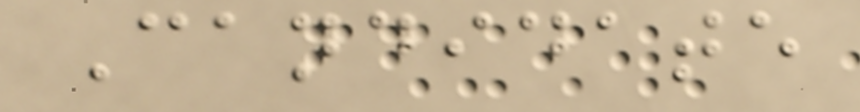Candidate
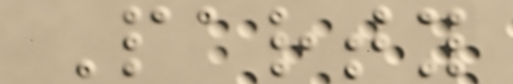Party
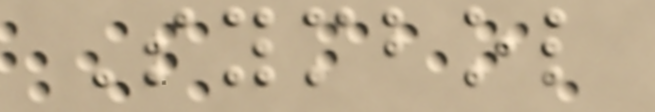Symbol
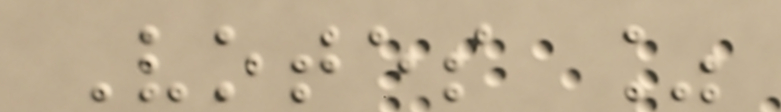Votes %
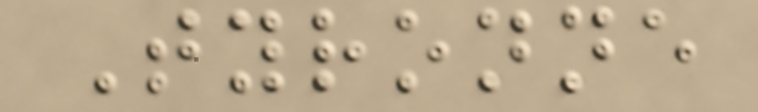Tyronne
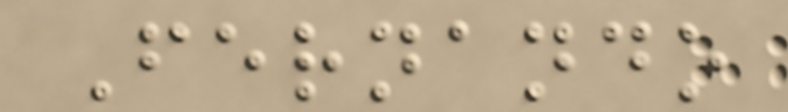Fernando
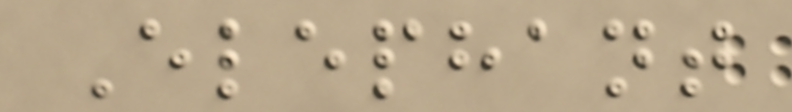Elephant
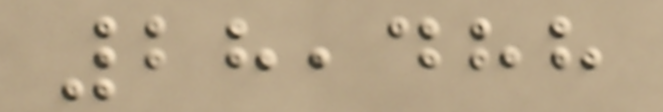28,488
